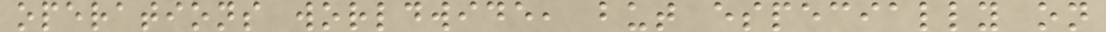operations worldwide, but especially on
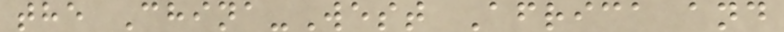the China-West Africa and
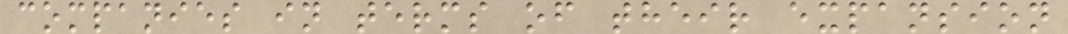companies in terms of their expansion
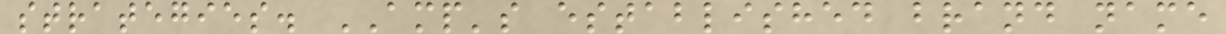strategies. AMP's established brand name
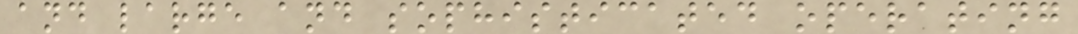and large and sophisticated operating
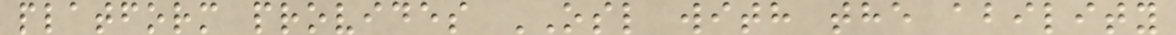platform provides OSL with the ability
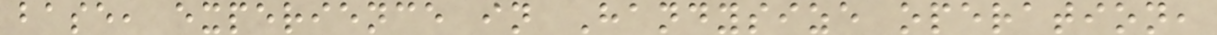base, experience in Handysize operation,
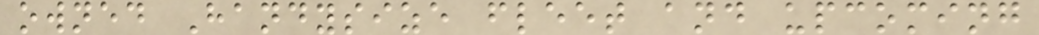owned Handysize fleet and upcoming
